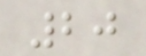20
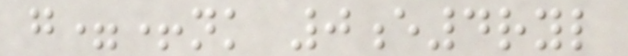g=+nk 0e4ryl
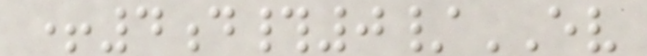+4d#0/EV
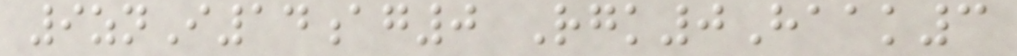9znI14ag0 Rgk0Haak3
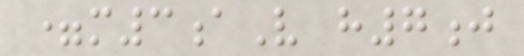=m3aV h7j
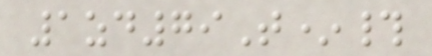1zd79T*#
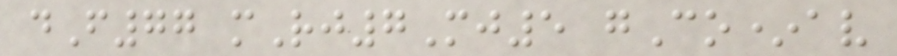dF77 mRj7Mj5 gCo*av
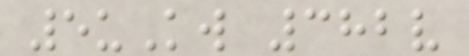5uKw 382v
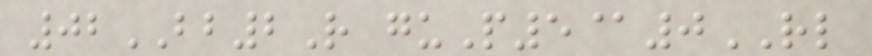02BB2R guP5@0RL
